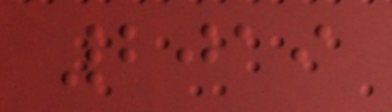2019
